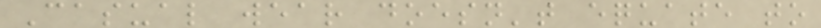Casual wear doesn't equate to
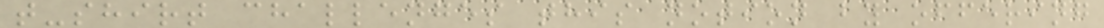t-shirt challenges this notion by offering
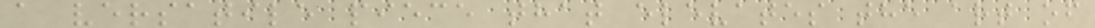a versatile piece that elevates the art of
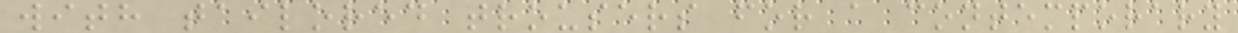with tailored trousers for a contemporary
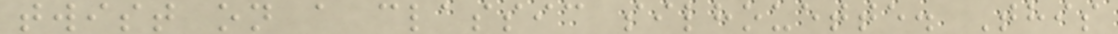twist on a classic silhouette. This
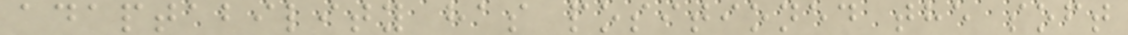adaptability has positioned the soft
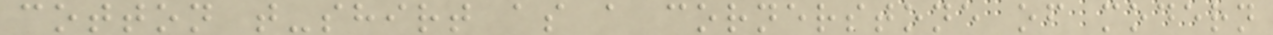cotton t-shirt as a cornerstone of modern
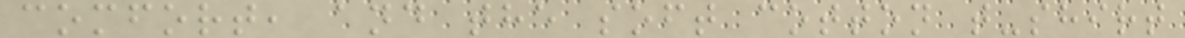comfort, and the soft cotton t-shirt
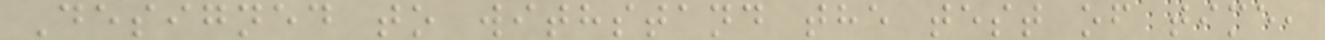Designed to withstand the test of time,
